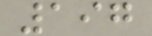197
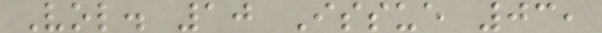Vol. 10 Issue 03,
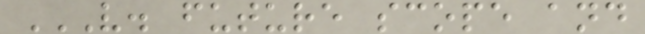V. FUTURE SCOPE AND
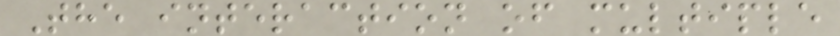The interaction of multiple
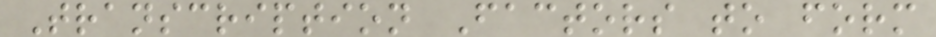Transcription Factors to form
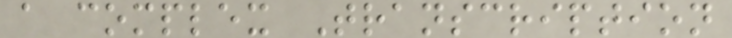a complex Transcription
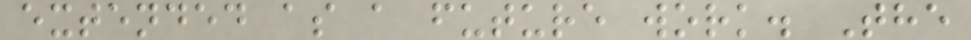extended as a future work. The
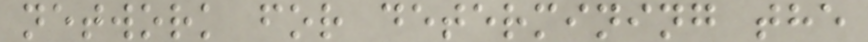network for determining the
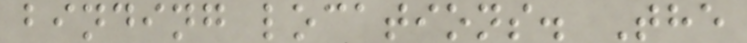binding locations. The
